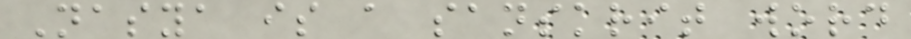Nasya is a sanskrit word
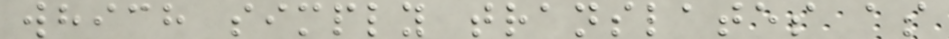which simply translates as
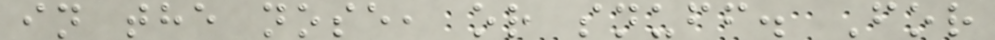in the nose, or snuff. For
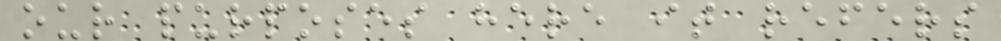our purposes here it refers
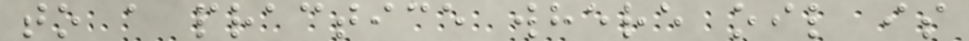to a practice where oil is
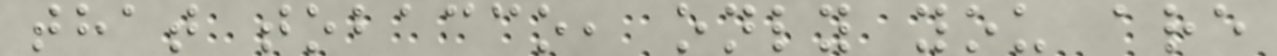that tobacco, only you are
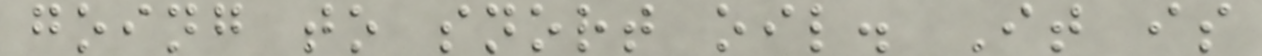going to snort oil. It is
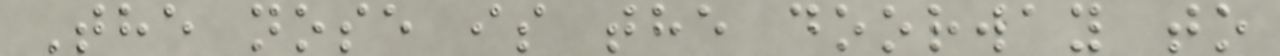The nose is the doorway to
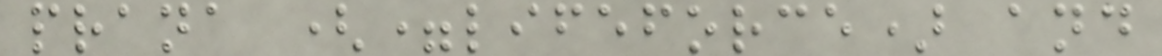prana (=lifeforce) and
